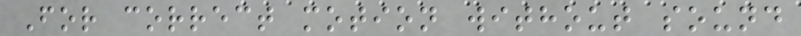For correct motion without sound
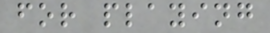for playing
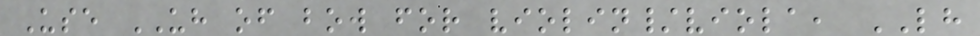Use UH of bow for violin/viola, LH
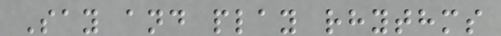Say and play rhythms
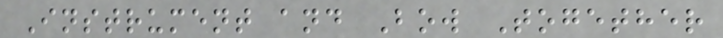Instrument and Bow Together
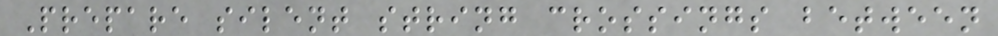Prepare silent string crossings between
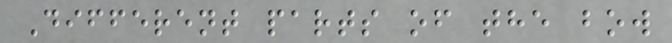Different parts of the bow
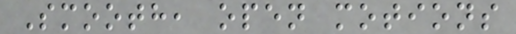Smooth, open motions
